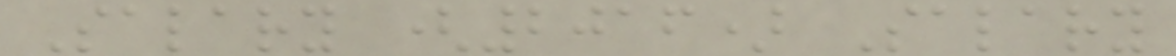Salary (2016) Salary
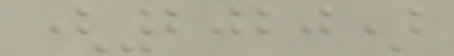(2020)
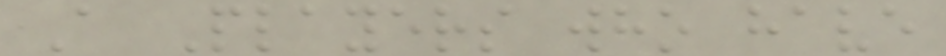A Players who have
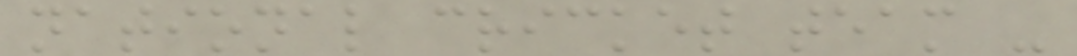national cricket team -
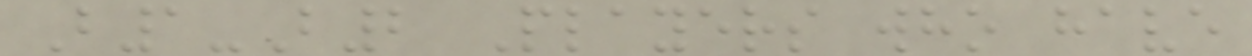B1-B2 Players who have
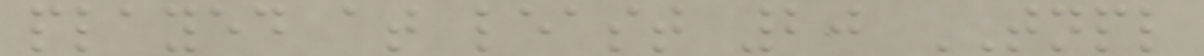played at least 20 TNPL
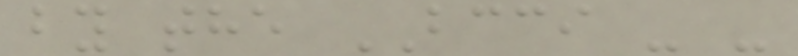by the BCCI - -
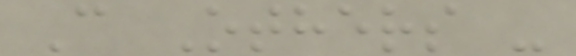C Others -
